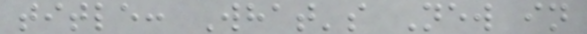title: What's New in
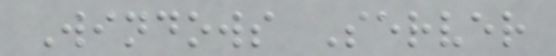Windows Server
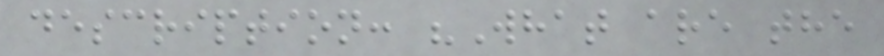description: "What are the
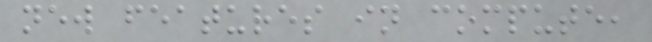new features in compute,
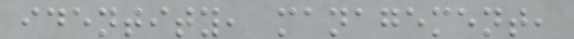identity, management,
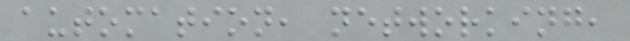automation, networking,
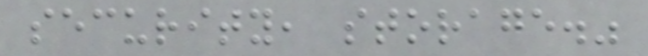security, storage."
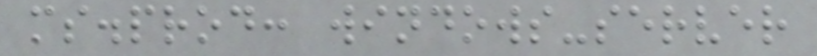ms.prod: windows-server
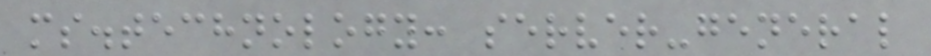ms.technology: server-general
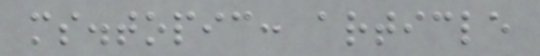ms.topic: article
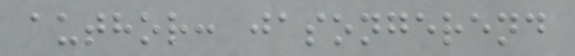author: jasongerend
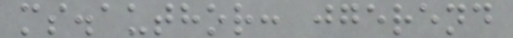ms.author: jgerend
